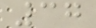37
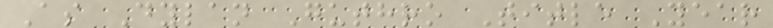As Dylan Guthro Title Year
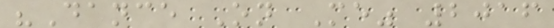"Dance On Me" 2016
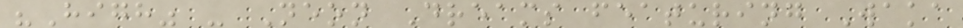"High" - Neon Dreams featuring Waka
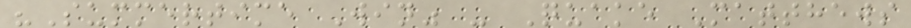"Summertime Win" - Quake Matthews
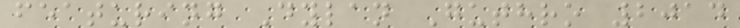featuring Dylan Guthro 2014
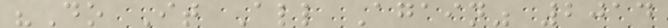"Do It All Again" 2014
